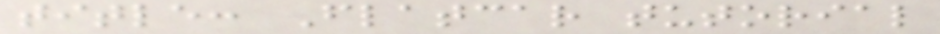title: Flatcar tutorial
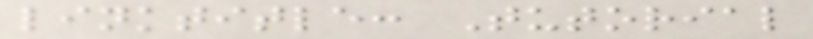linktitle: Tutorial
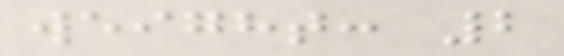weight: 2
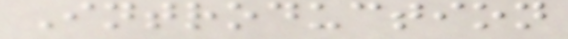Introduction
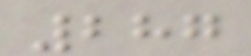287
